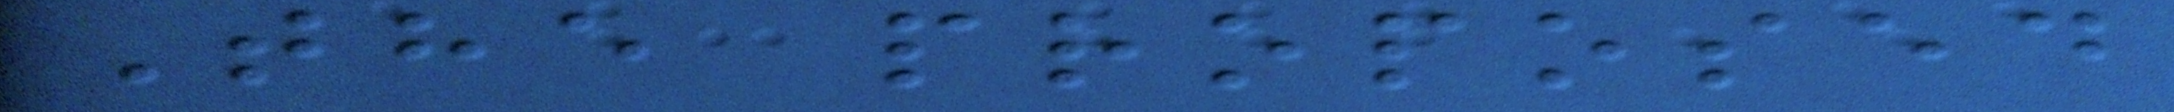The proposed
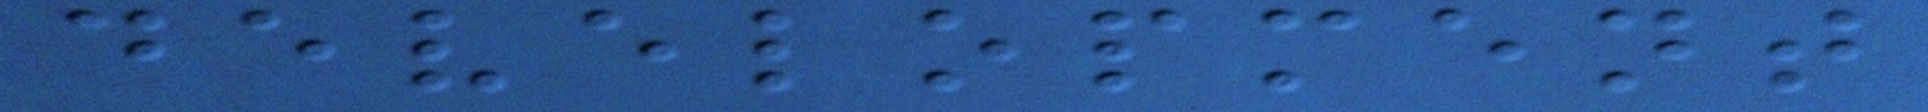development
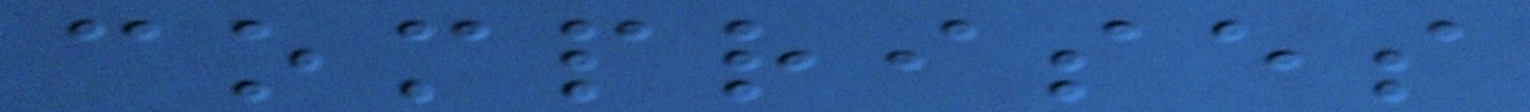comprises
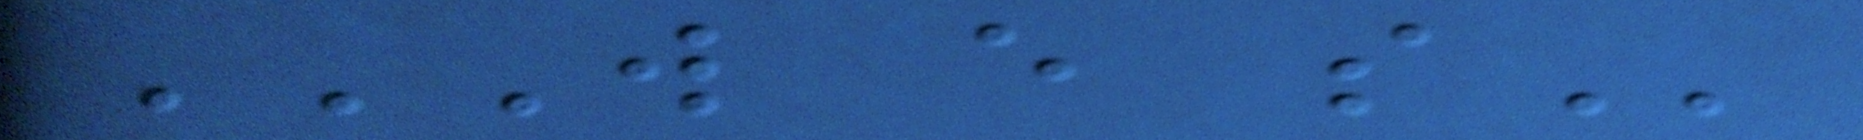W E S
